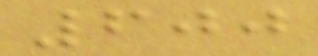600
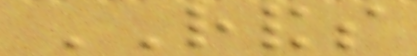RANDS
